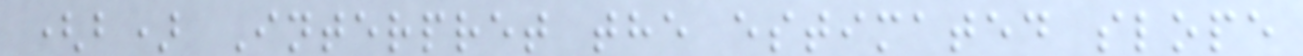(b) Interpret the estimated slope
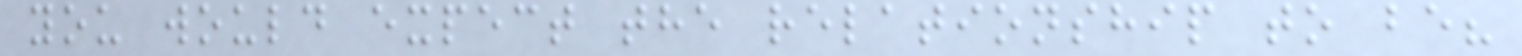you would expect the relationship to be?
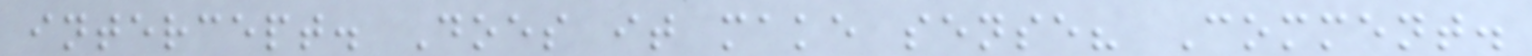intercept. Does it make sense? Comment.
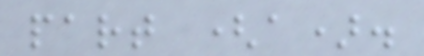part (a).
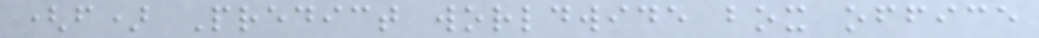(f) Predict worldwide box office
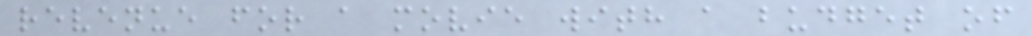revenue for a movie with a budget of
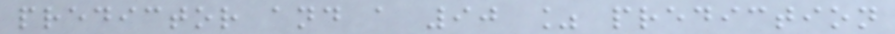predictor and a 90 % prediction
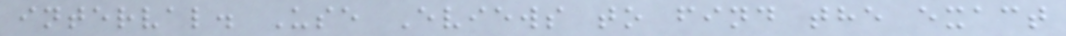interval. Use Eviews to find the exact
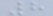8
